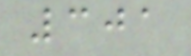301
